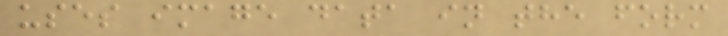uses image data in the form
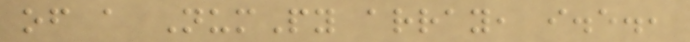of a NumPy array, i.e.,
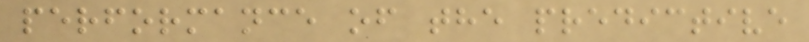performance of the predictive
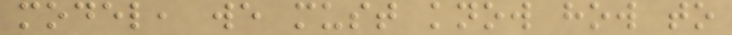model, we must know how to
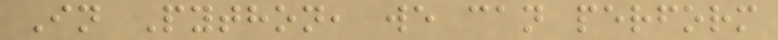In Python, we can perform
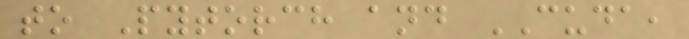to Pytorch and CUDA,
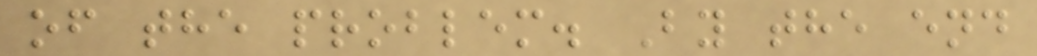of the problem. By the end
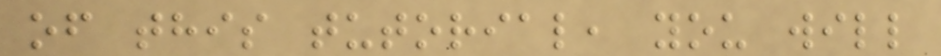of this tutorial, you will
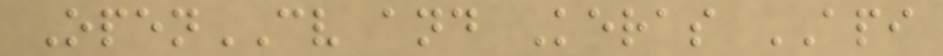OpenCV and Keras API
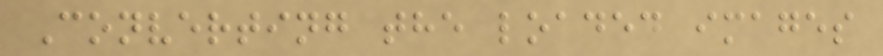Converting the loaded images
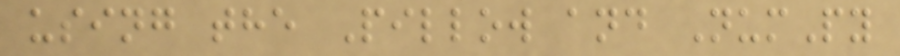using the Pillow and NumPy
